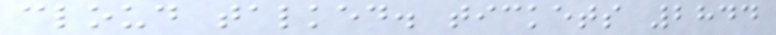cloud talked. tickets 2844
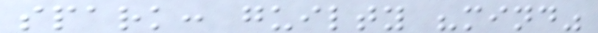spark: guilty "mind"
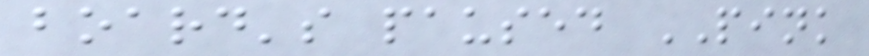board's paused PINK
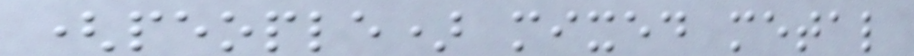(people) mixed metal
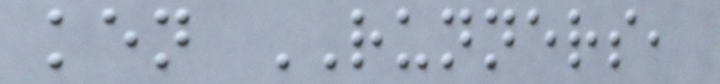ken RUNNERS,
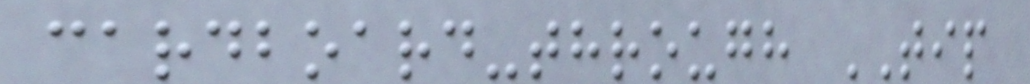cardboard-through TIP
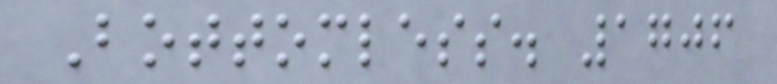Bottomless. 1706
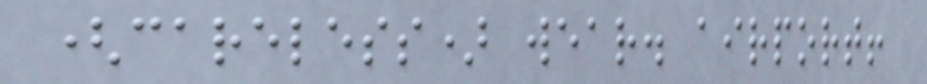(careless) wear. airport!
